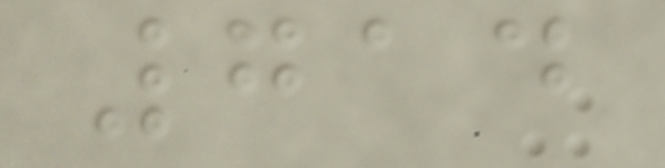714
